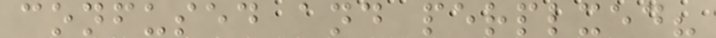confused and perplxed?
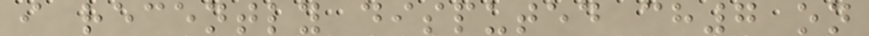i recently disputed ch7 on
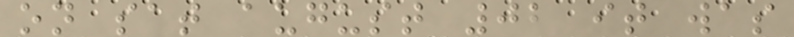on sat august 02 it was
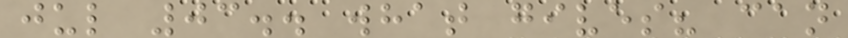jul 03.. what gives? can
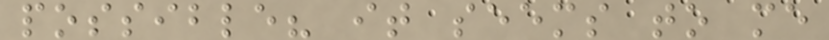possible? it seems to me
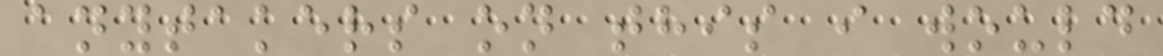anytakers on this i would
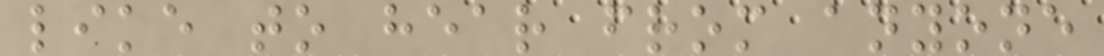like to hear from anyone
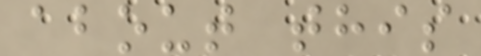about this
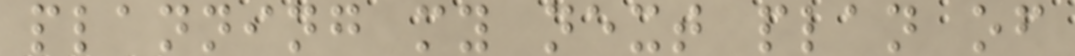planning my next plan of
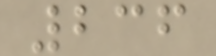236
